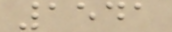1541
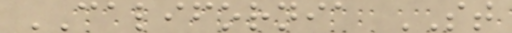CALIFORNIA ST
